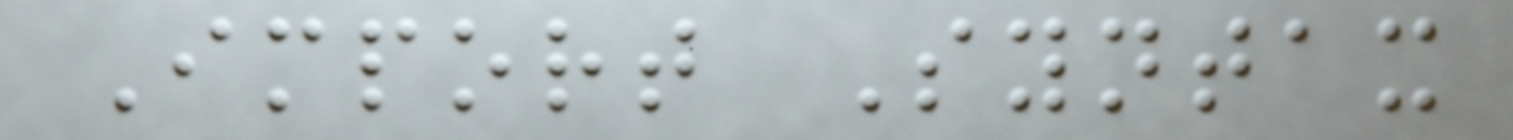Import Syntax
